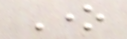One
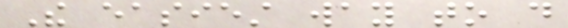The easiest way to do
